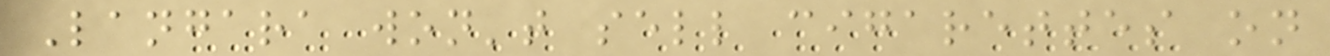Langara won't sell cigarettes on
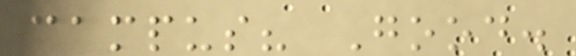campus? Good.
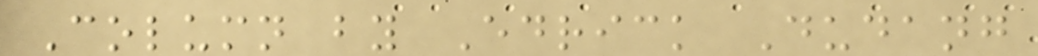Column by Edrick Dudang
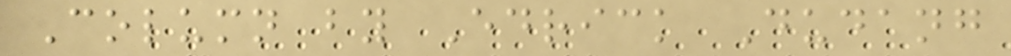Column by Edrick Dudang
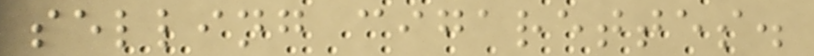selling cigarettes.
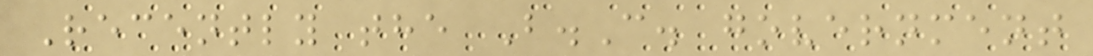Recently the B.C. government
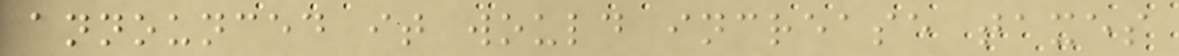announced it would increase taxes
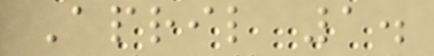April 1.
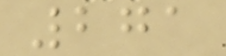271
